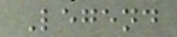Legend
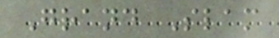Grand Slam
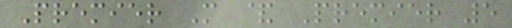Premier M & Premier 5
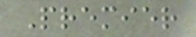Premier
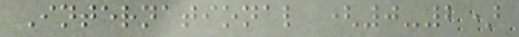International (0-2)
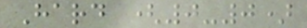Hard (0-0)
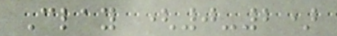Clay (0-2)
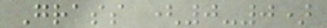Grass (0-0)
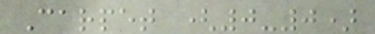Carpet (0-0)
